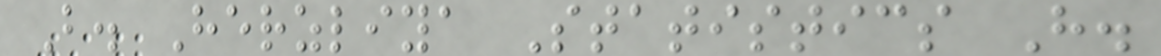B. Herzliya Statistics H.
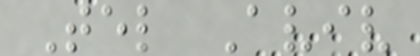Tel Aviv
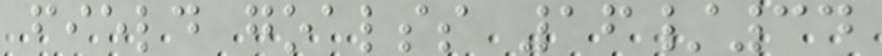field goalss 16/34
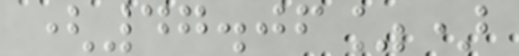(47.06%)
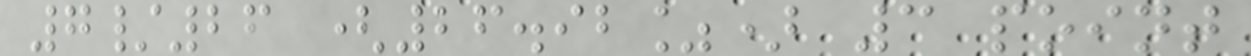7/26 (26.92%) 3 point
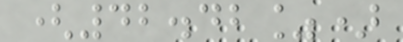(42.42%)
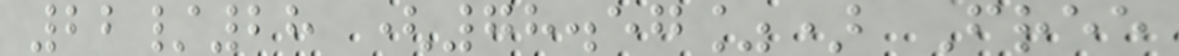22/28 (78.57%) Free
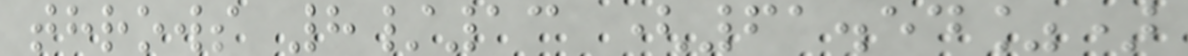throws 8/13 (61.54%)
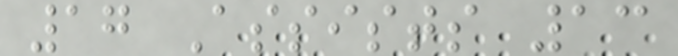17 Assists 13
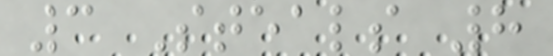3 Steals 8
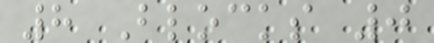8 Blocks 0
